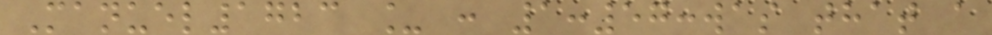Manuel1723 _ : 1:57:was that a
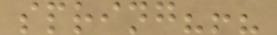spring?!?
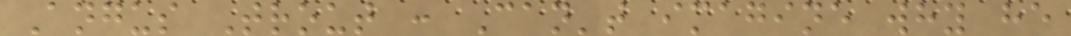Angus Trout : Can't imagine why he
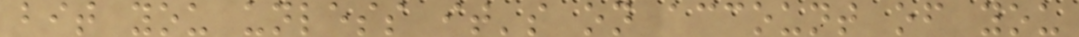bit you unless it's on account of you
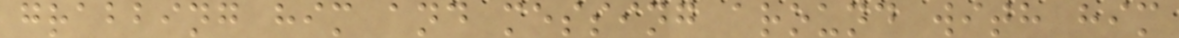grabbing him and messing around with him
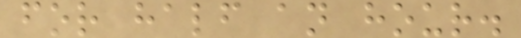for half an hour.
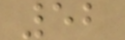52
